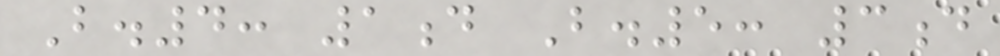B.4: 1d B.5: 3d
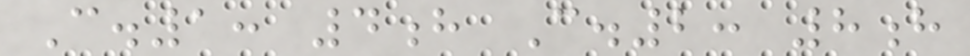C.1: 4h C.2: 8h
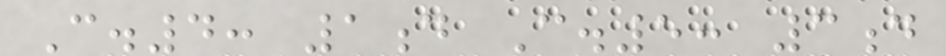C.4: 1d C.5: 3d
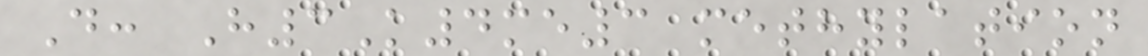D: H3K4me3 methylation
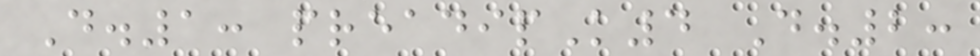D.1: preadipK4 D.2:
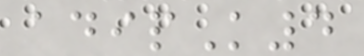adipK4
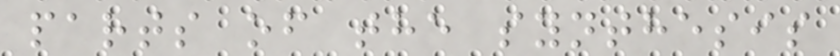parts of the synthesis
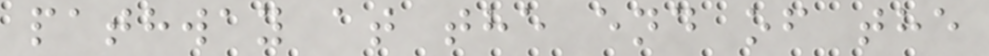pathway at the end of the
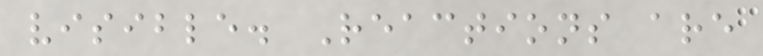visible. Reactions are
